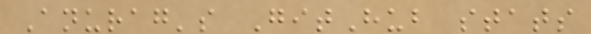Anurag's GitHub stats
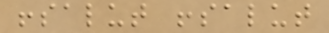!salut !salut
